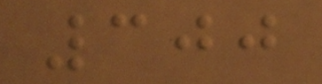300
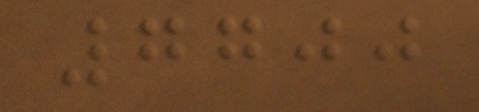7700
